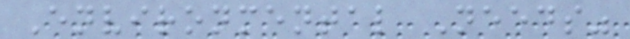Environmental Needs"
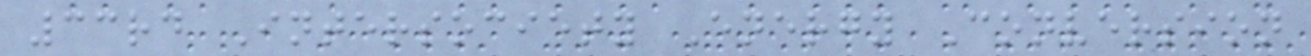33rd Intersociety Energy Conversion
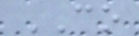CO
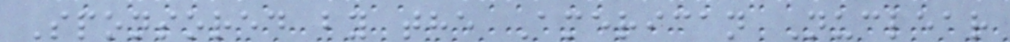Sponsored by the American Nuclear
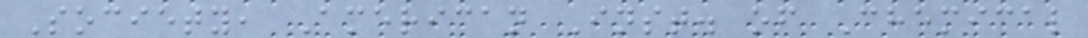Society, American Inst. of Chemical
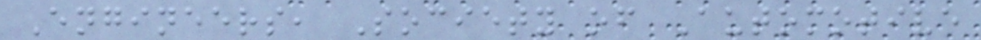Engineers, Society of Automotive
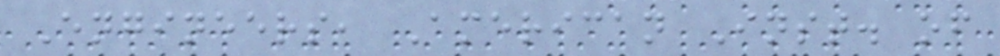Engineers, American Inst. of
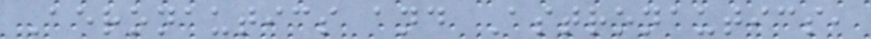Aeronautics and Astronautics,
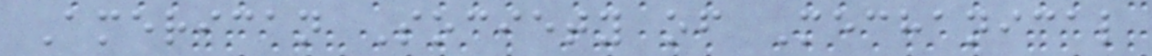American Society of Mechanical
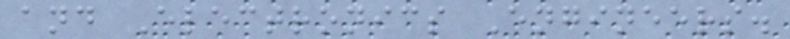and Electronics Engineers.
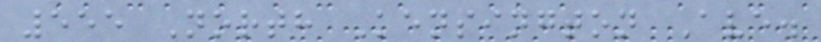555 North Kensington Ave.
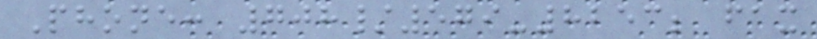Phone: 708/579-8253; fax
